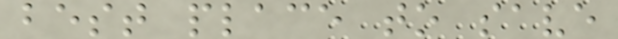best place to save
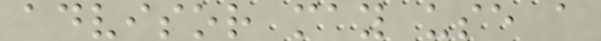advisor may use a
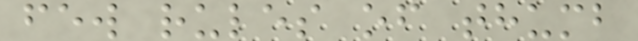few rules of thumb
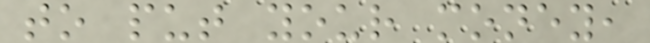to put your money,
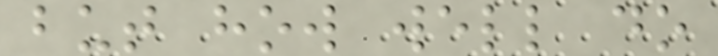but how well do
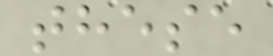these
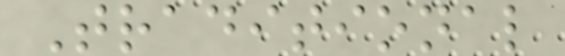Traditional
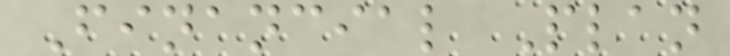Financial Plan
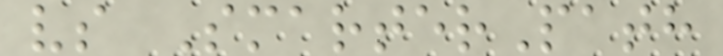vs SmarterPath
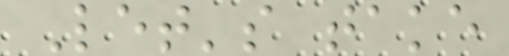Let's take
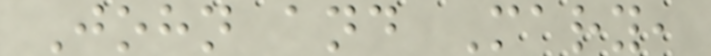John and Mary,
